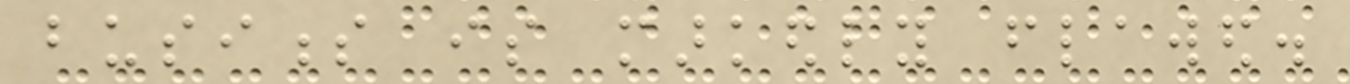business is markedly flawed.
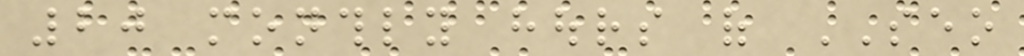20 monthly hours of SEO
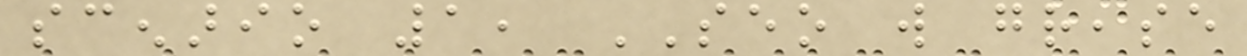scenario 1, SEO will grease
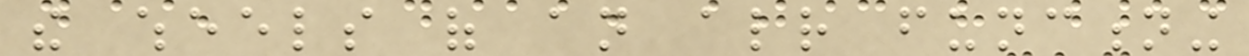the wheels of an already functioning
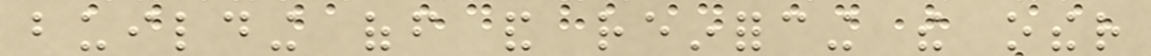building off and reinforcing the other
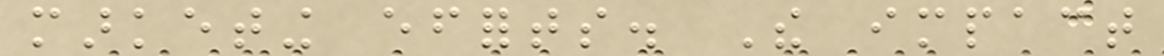marketing efforts. The impact
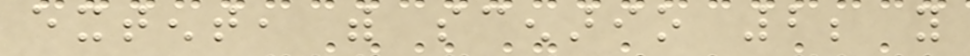extent, with scenario 2; you
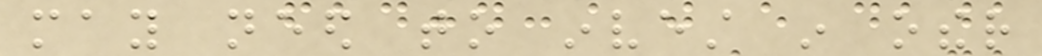may need to invest in other
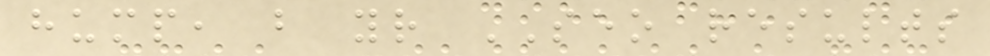hump, but your SEO results
